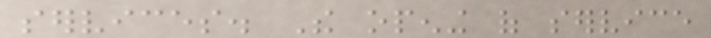services. The opening of service
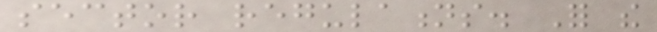sector regulations. For the
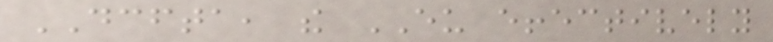DCFTA, the EU effectively
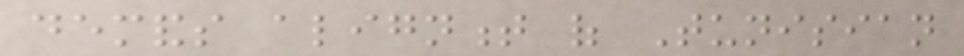demands alignment of Tunisian
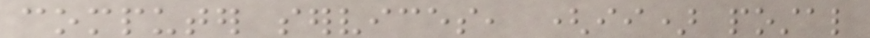computer services, (ii) postal
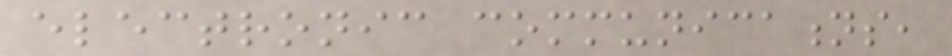electronic communications,
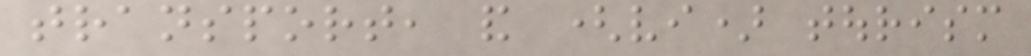transport, and (vi) tourism
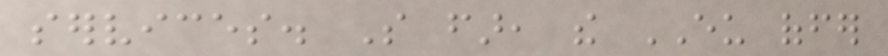services. So far, the EU offer
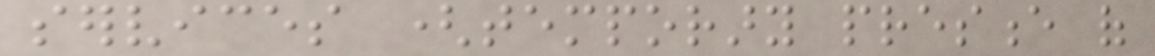services (temporary presence of
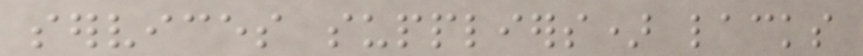services suppliers) lacks
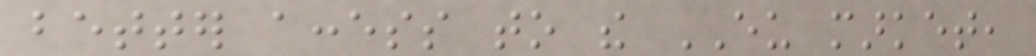better access to the EU market,
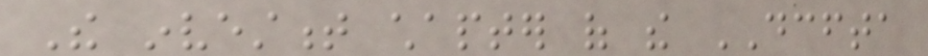The investment chapter of the DCFTA
